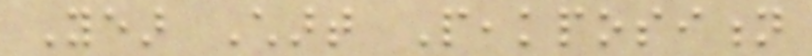Year Chart Peakposition
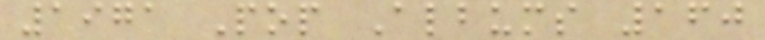1971 Pop Albums 160
